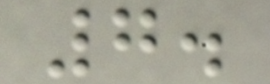7.
